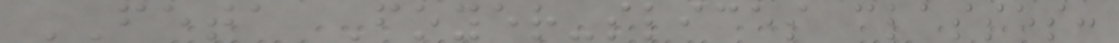FETA Foyer-slices classes:
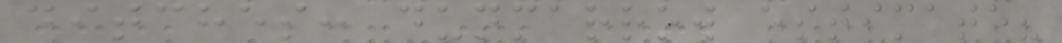ditches: dunmarrow estimate?
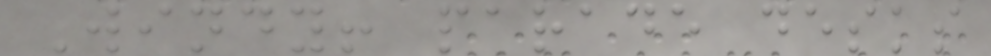Windy! parade desks
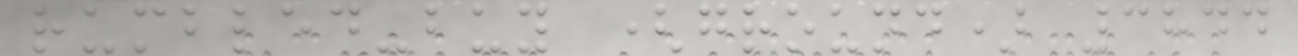rumbled-buy (ground) 3844
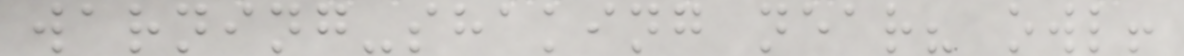warning-shaking near? owl!
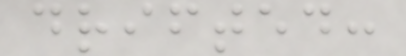drifted:
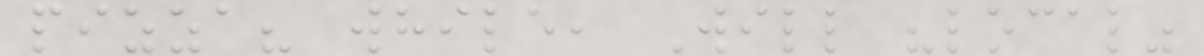pizza? while, Will "local"
